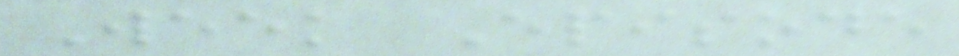Week Episode
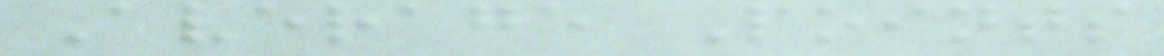Average Points
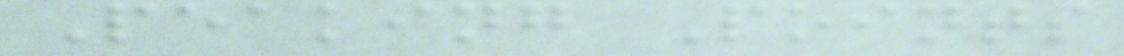Peaking Points
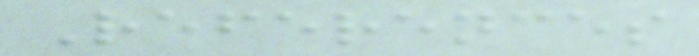References
